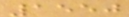1550
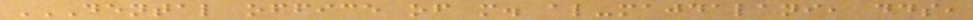DENTAL OFFICE OF M. AL-MAJDALANI, DDS,
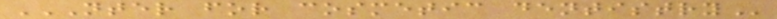NTER FOR COSMETIC DENTISTRY
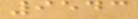9543
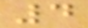4
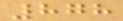878
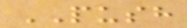PUSH
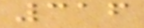316
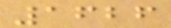1626
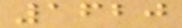1620
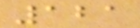121
